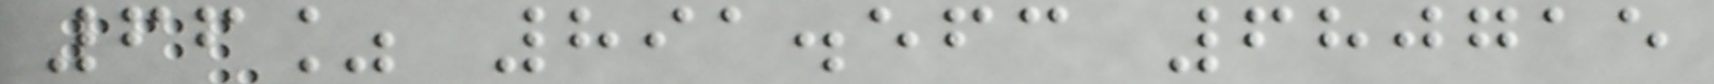66% 891.563 680715
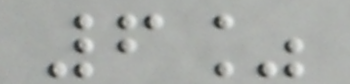6%
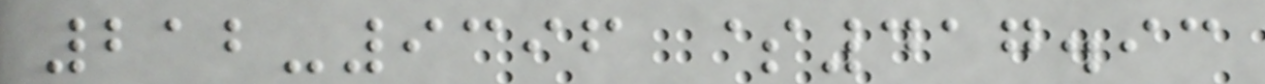212-9396 $417.93
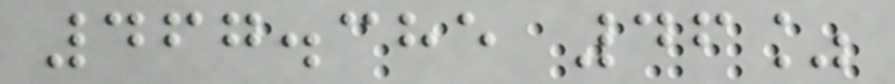467.385 46%
